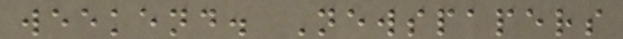weekend. Newspapers
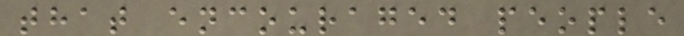that encouraged people
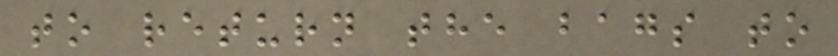to return the bags to
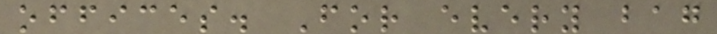offices. For every bag
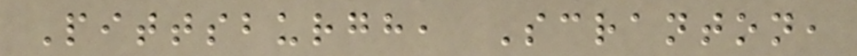Pittsburgh, Scranton,
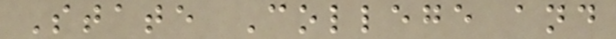State College and
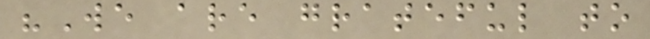"We are grateful to
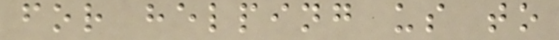for helping us to
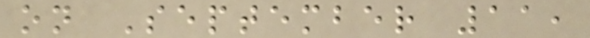on September 11,
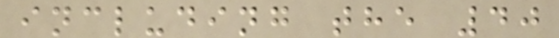including the 40
